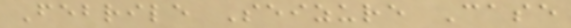Febrile Seizure Case
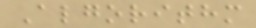Algorithm
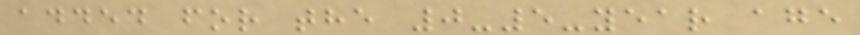added for the 0-5-year age
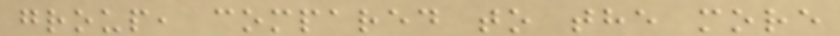group, compared to the more
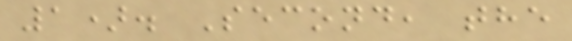1). Second, the
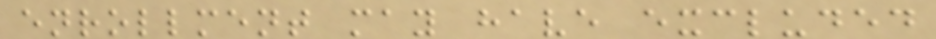enrollment may have excluded
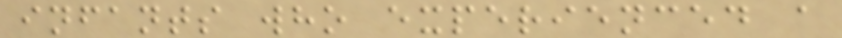infants who experienced a
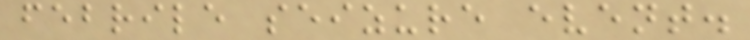febrile seizure event.
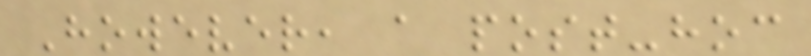However, a post-hoc
